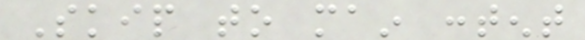Skip to main content
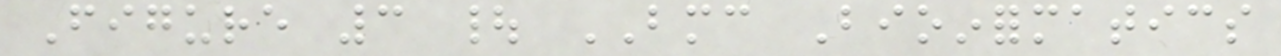Figure 3 | BMC Bioinformatics
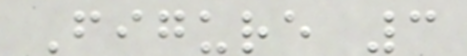Figure 3
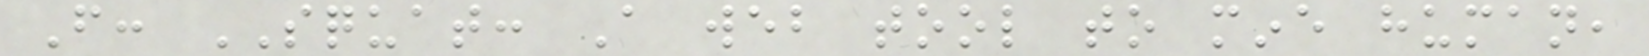From: SQUAT: A web tool to mine human,
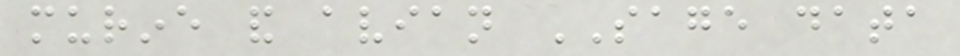murine and avian SAGE data
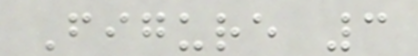Figure 3
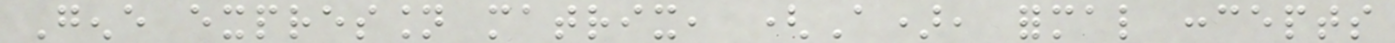Gene expression matrix, (A), formal concepts
